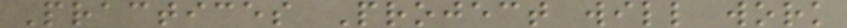Practices Project will work
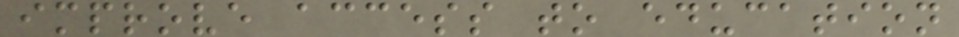improve access to education
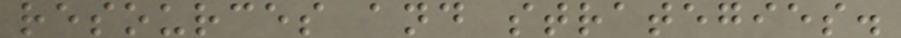resources and strategies.
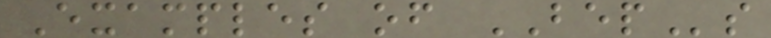Examples of BEPs
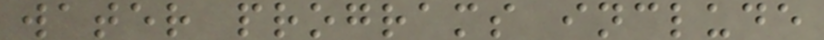water programs include
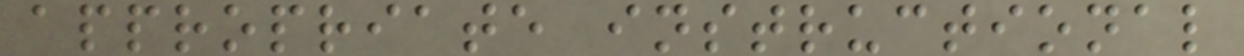appropriate instructional
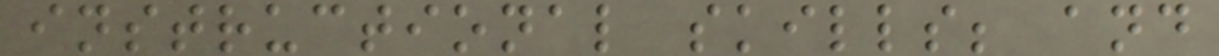instructional skills; and
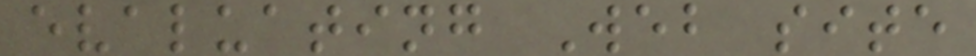evaluating Web site
